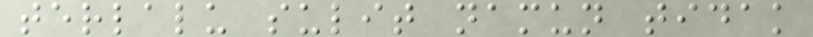terlalu sulit namun tidak
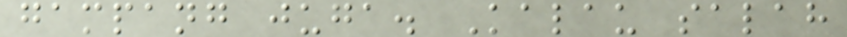gampang juga. Kalau salah
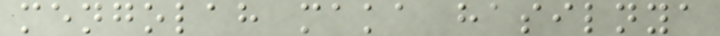mengolah maka hasilnya
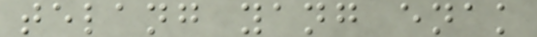telang yang enak
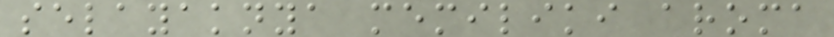selayaknya memiliki aroma
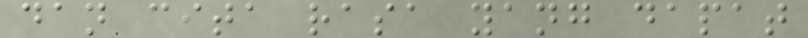dan cita rasa yang dapat
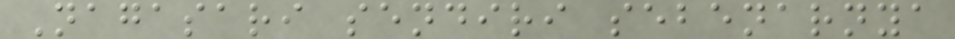Nagasari sendiri sebenarnya
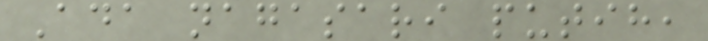Ada nagasari putih,
